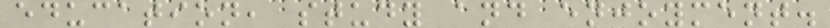education, study and enjoyment.
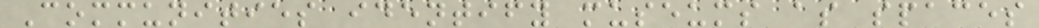Communities identify museums as spaces
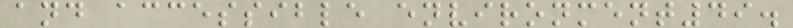and accessible environment49.
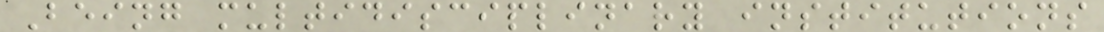Being multidisciplinary institutions
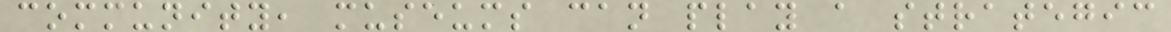community, museums can play a strategic
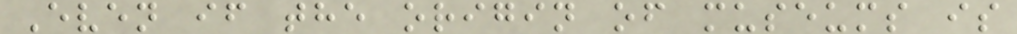Even if the origin of museums is
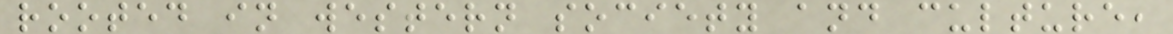rooted in western society and culture,
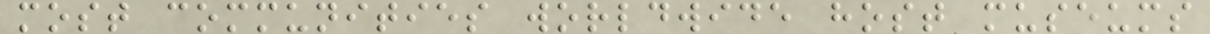most communities worldwide host museums
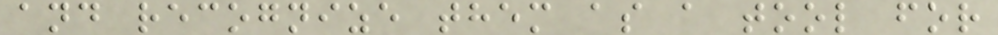and recognize them as a tool for
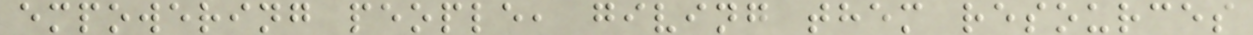empowering people, giving them resources
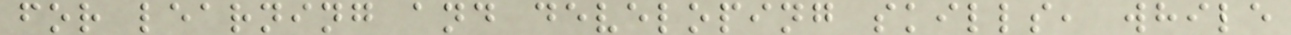for learning and developing skills, while
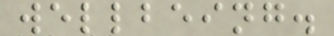wellbeing.
